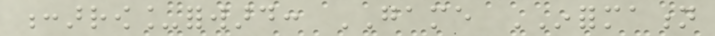:arrow_forward: GAME INFORMATION
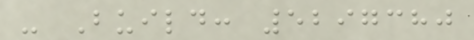- Build: 5297380
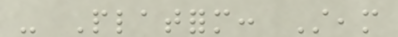- Platform: Steam
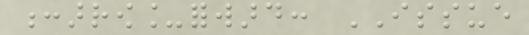:arrow_forward: ISSUE
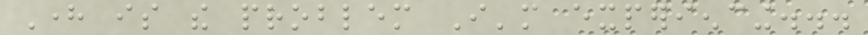Here is the problem I'm experiencing...
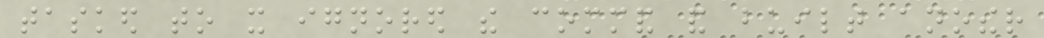tasked to it ignored the command and built another
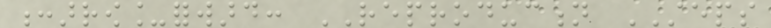:arrow_forward: REPRODUCTION STEPS
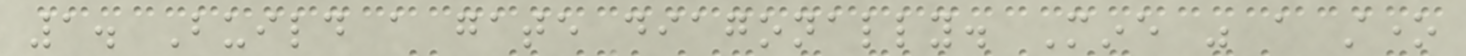1. Build a gate diagonally. Mine was a stone
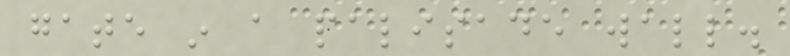gate in a palisade wall.
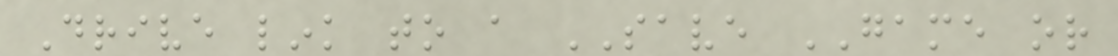Drive link to a SAVE GAME or
